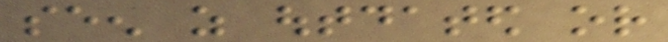seen as outdated or
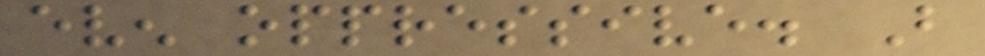even oppressive. But
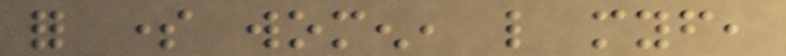for some women, like myself,
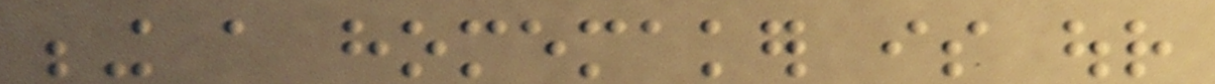being a homemaker is our
